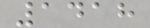1418
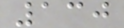130
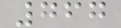767
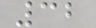32
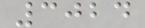3024
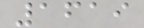1619
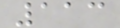113
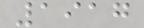1917
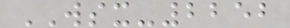WSX-2252
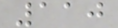110
